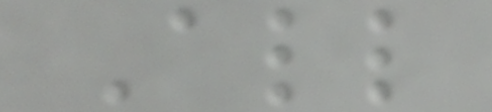All
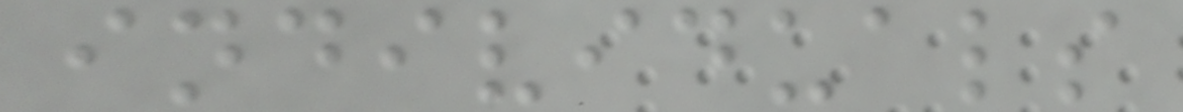individuals
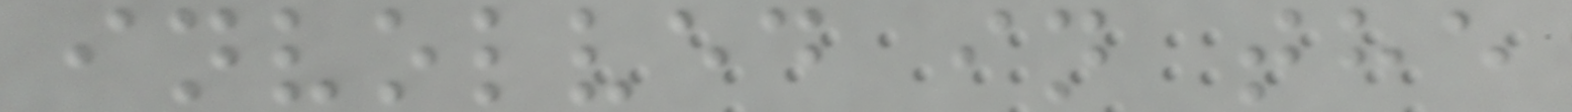involved in the
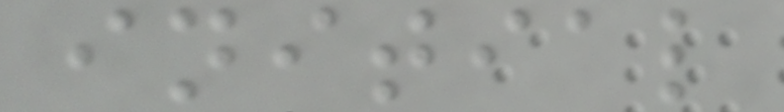initial
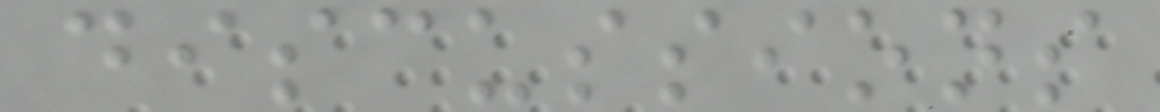discussions
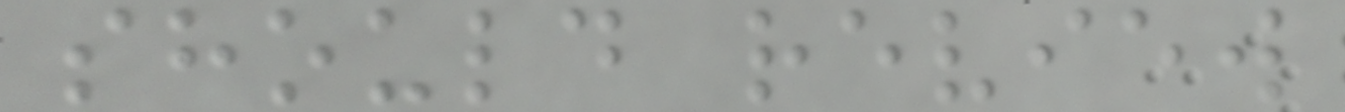should review
